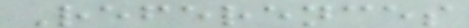References
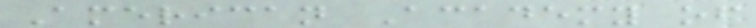American Academy of
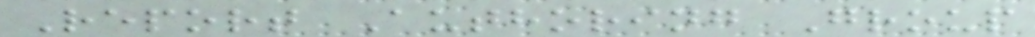Report Authoring Group
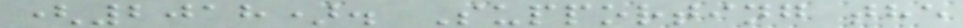(2018). Supporting the
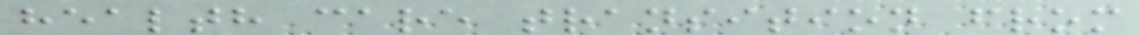health care transition from
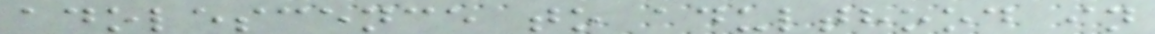adolescence to adulthood in
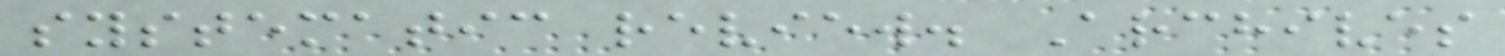systematic review. Archives
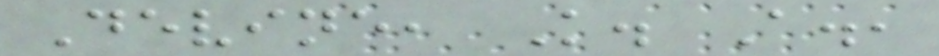Devine, K. A.,
